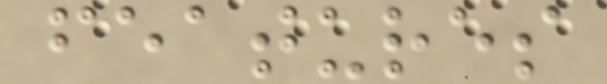features
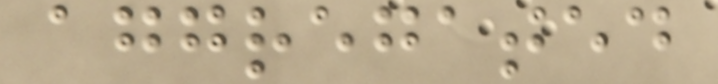aggregated
